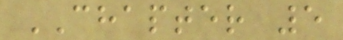CHAPTER 5
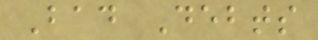Bad Debts
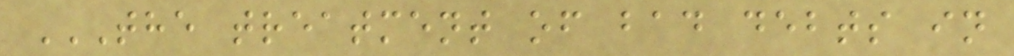THE TREATMENT OF BAD DEBTS IN
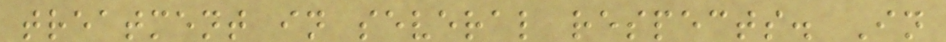treatment in several respects. In
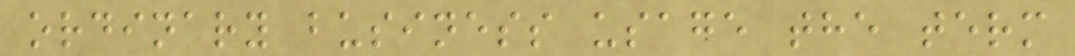ordinary business usage the term
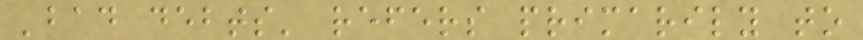'bad debts' refers primarily to
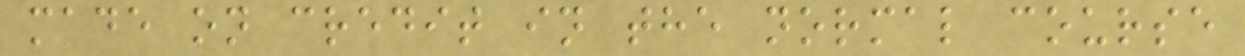made on credit in the normal course
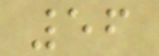56
